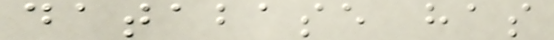database has
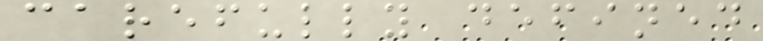carefully defined
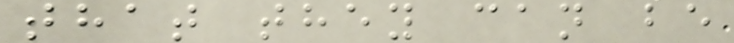that they can be
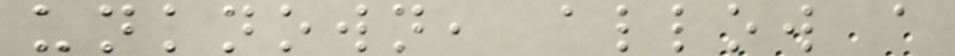unknown, allow a
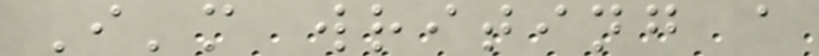I'm writing a
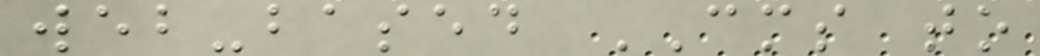web-based CMS to
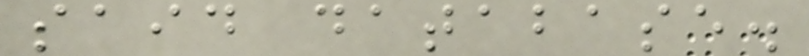said database.
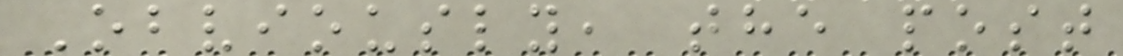Obviously, the post
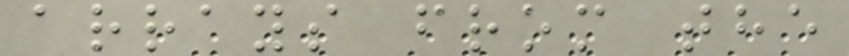arrays from the
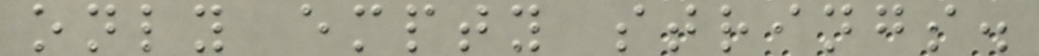only empty strings.
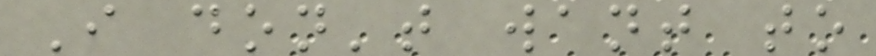I don't want to
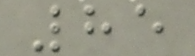85
